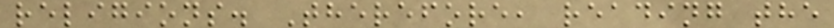religions. Therefore, reading the
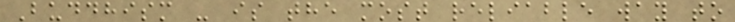Buddhism - is the most reliable way to
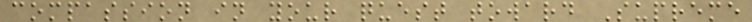compassion in your quest toward Supreme
